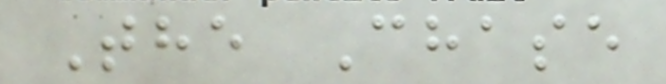The Chase
